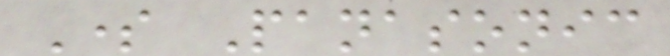Some Panasonic
